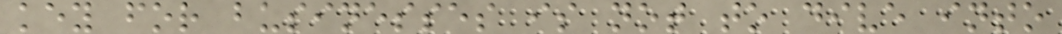key for businesses is not to dive into
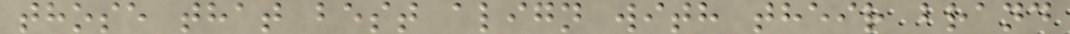those that best align with their brand
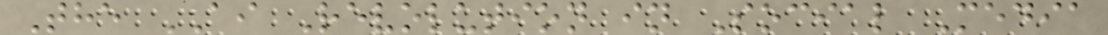The AI Revolution in Social Media
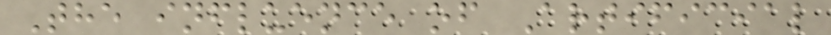The influence of Artificial
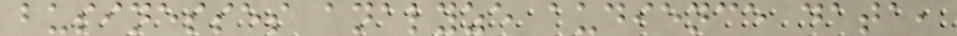businesses analyze audience data,
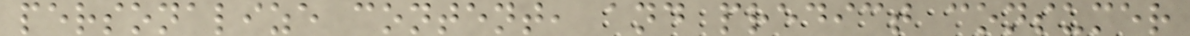personalize content, and predict consumer
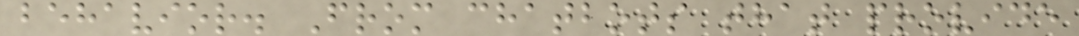behavior. From chatbots that provide
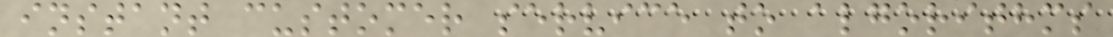instant customer service to algorithms
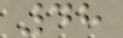48
